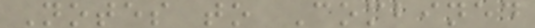Notes to Combined
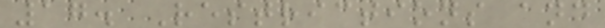17. Restrictions and
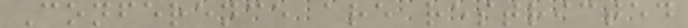Conference are restricted
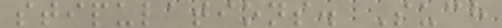stipulations. Such
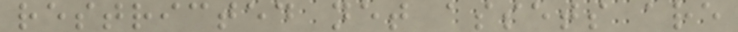restricted net assets are
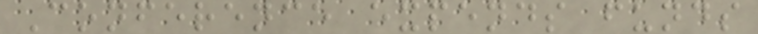Conference expends funds
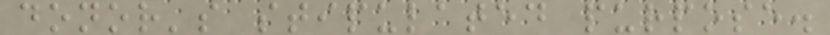donor's stipulated purpose.
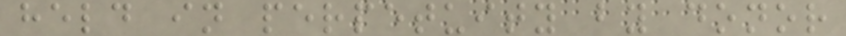held in perpetuity by donor
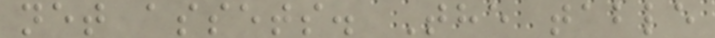net assets. The table
